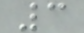3
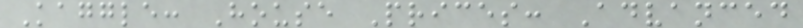Kaggle: House Prices: Advanced
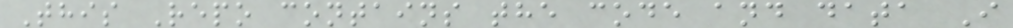This Repo contains the code and data I
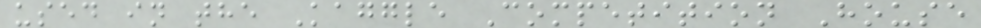used in the Kaggle Competition House
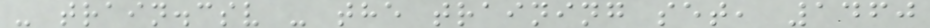- train.csv - the training set, 1460
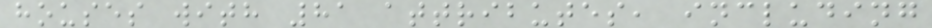houses with 81 attributes, including
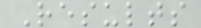Results
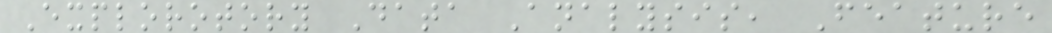Explorotory Data Analysis, Feature
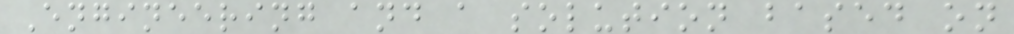Engineering and a solution based on
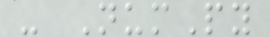- NumPy
